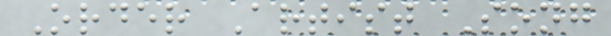Order Artist Song
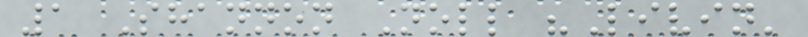1 Shannon Noll "Livin'
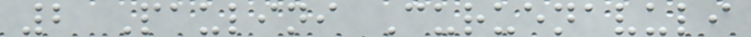2 Paulini Curuenavuli
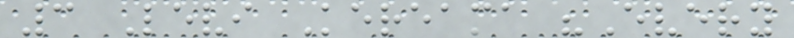3 Levi Kereama "Every
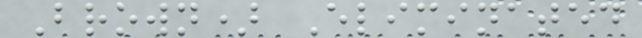Brown) Eliminated
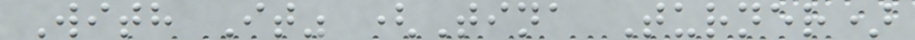With It" (Tina Turner)
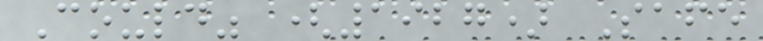Could" (1927) Safe
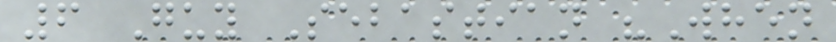6 Guy Sebastian "When
